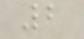2
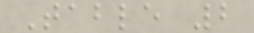Table 2
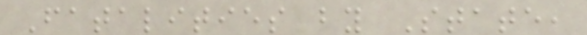Fatalities by State,
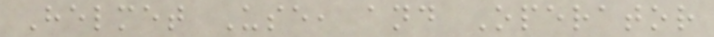Helmet Use, and Operator
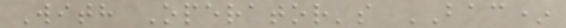With Operator's BAC*
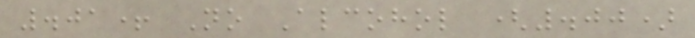.01+ No Alcohol (.00)
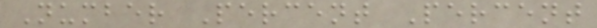Number Percent Percent
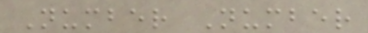Number Number
